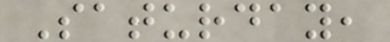Saturday,
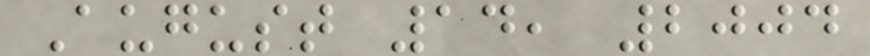August 14, 2004
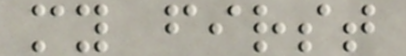my first
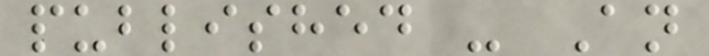published - An
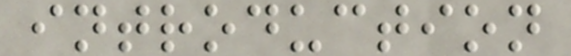introduction
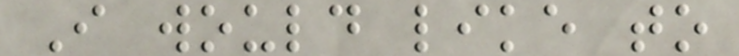I would like to
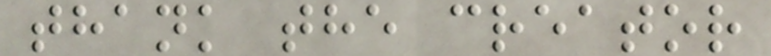thank the creator
